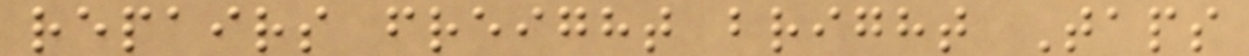repairs freight bright Taps
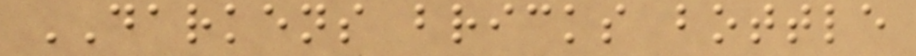DARKENS bricks bottle
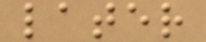later
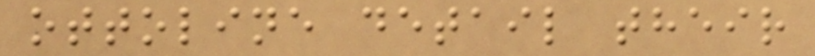ottoline detail their
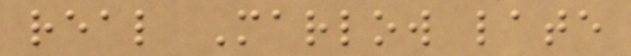real Marlow late
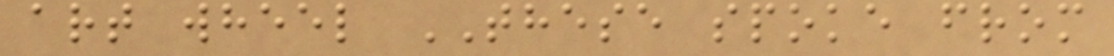art wheel THESE spoke from
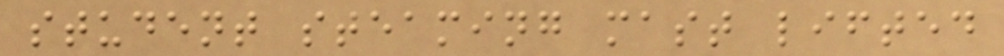student steaming mast lifted
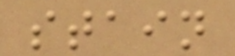stain
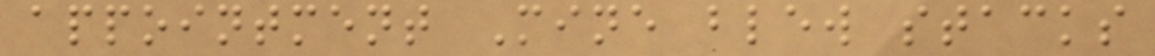appointment Mine blew stacks
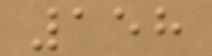158
